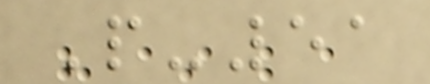P-51
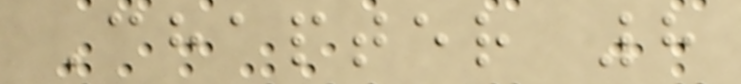Chapter 8
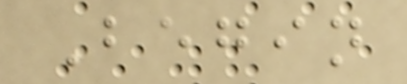Begin
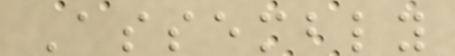Assembly
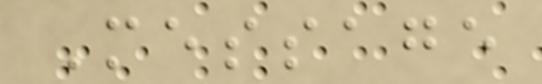Message
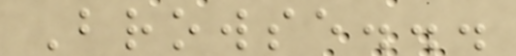Browse...
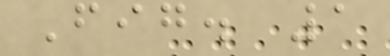Fig. 1
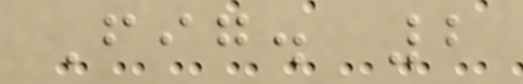Fig. 2
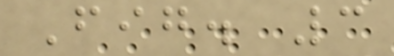Fig. 3
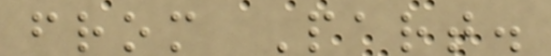from Part.
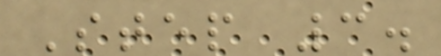Step 3.
